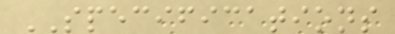SPECIFICATIONS
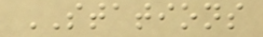STATIONS
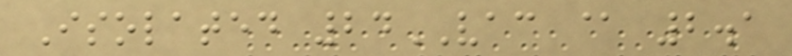Isolated 24VAC @ 2.1
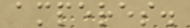amperes.
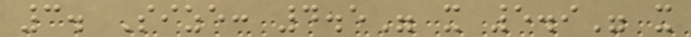3. Size: 4.5" x 5.9" x
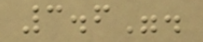3.6".
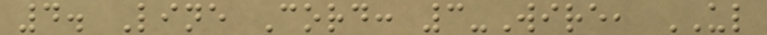4. Line Cord: 3-Wire, UL
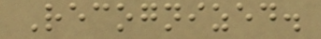Recognized.
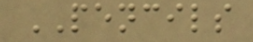PENCILS
